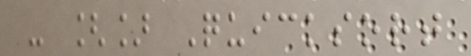- [] Quicksort
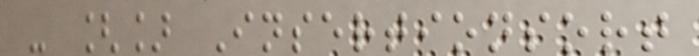- [] Insertionsort
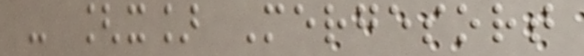- [x] Mergesort
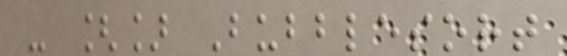- [] Bubblesort
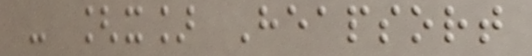- [x] Heapsort
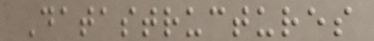Datastructures
